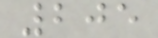205
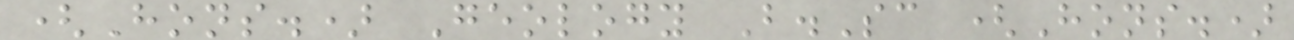(Hons.) Geology B.Sc (Hons.)
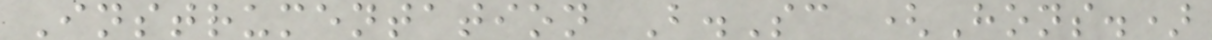Instrumentation B.Sc (Hons.)
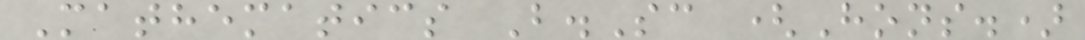Mathematics B.Sc (Hons.)
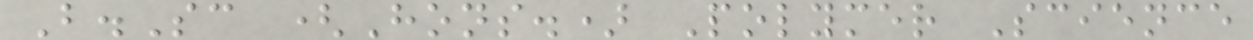B.Sc (Hons.) Polymer Science
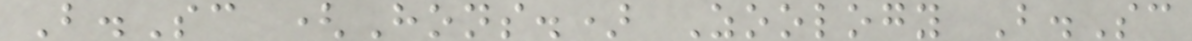B.Sc (Hons.) Zoology B.Sc
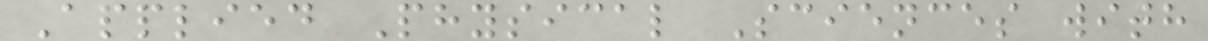Applied Physical Sciences with
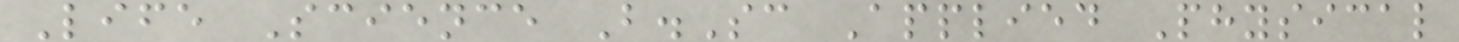Life Science B.Sc Applied Physical
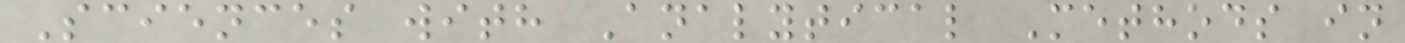Sciences with Analytical Methods in
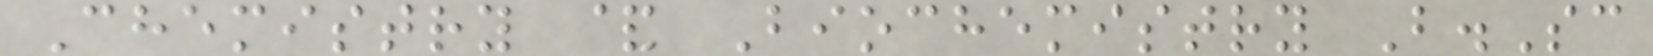Chemistry & Biochemistry B.Sc
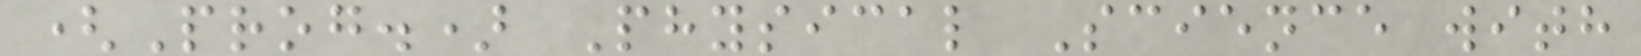(Prog.) Physical Science with
